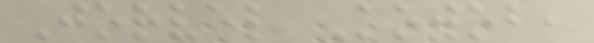Jorvel Kowob,
